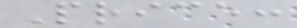Price:
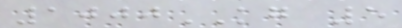1000KG 5
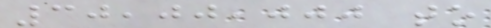30,00,000 to
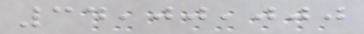34,00,000
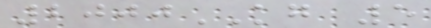2000KG 5
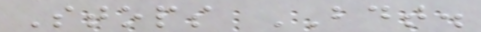Stops BDT.
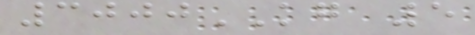3000KG 5
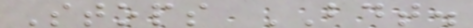Stops BDT.
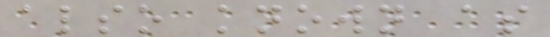also known as
